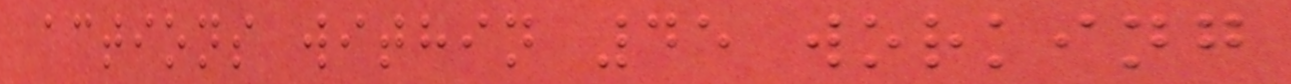actions within 45 working
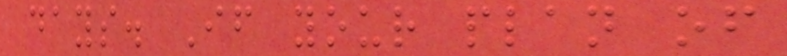days. If your plan of
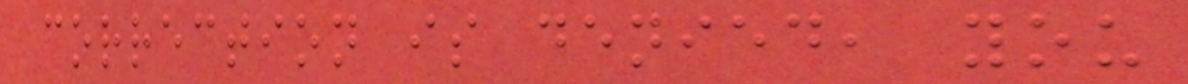correction is denied, you
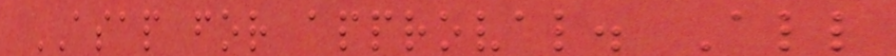ASAP for approval. All
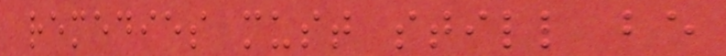remedies must still be
